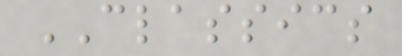CLASSICS
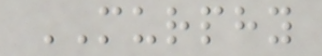MURPHY
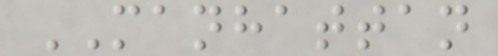MANHATTAN
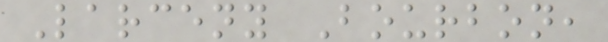Larceny Bourbon,
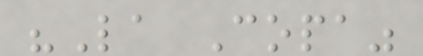"La Copa"
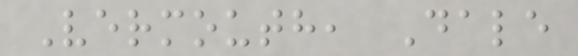Vermouth, Dale
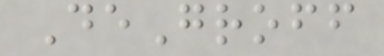DeGroff
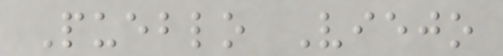Pueblo Viejo
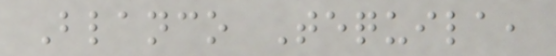Blanco Tequila,
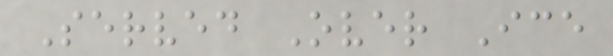Served Over Ice
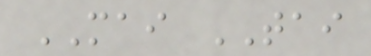MAI TAI
